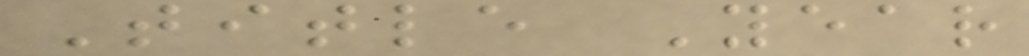Title Year
